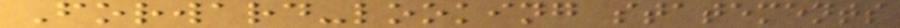Forward-looking statements
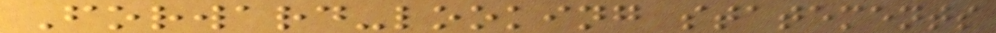Forward-looking statements
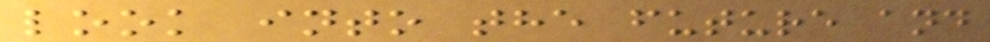look into the future and
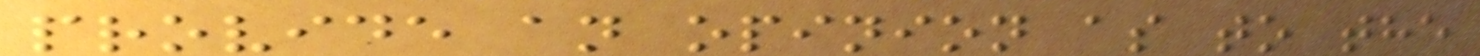provide an opinion as to the
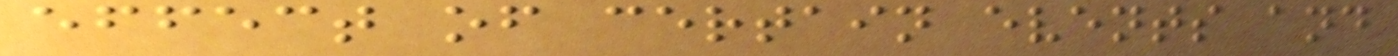effect of certain events and
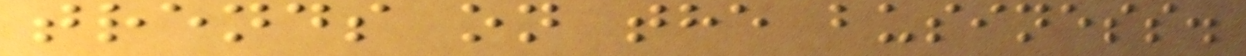trends on the business.
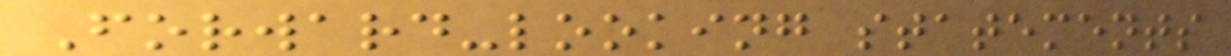Forward-looking statements
